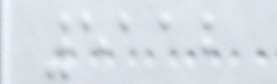5112
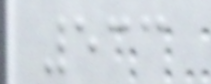533
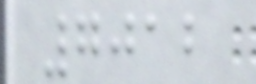7012
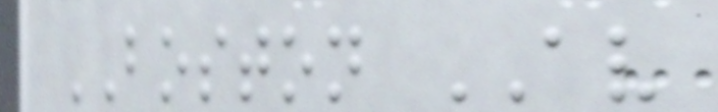BOSTON AV
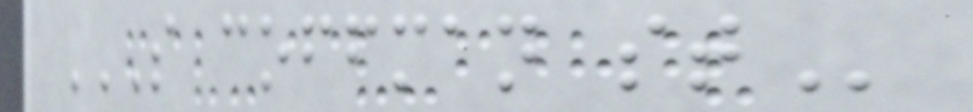S COFFMAN ST
